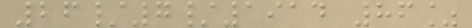26/7/1914 86%
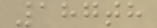187th
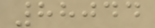88044
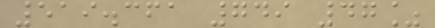519.361 749 47%
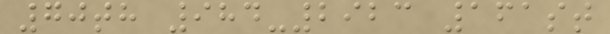70th 984-2923 161st
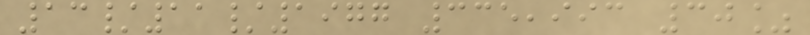13/11/1977 335,993 30%
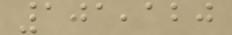101,120
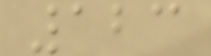123
